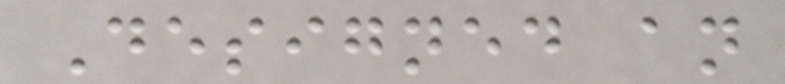Designed an
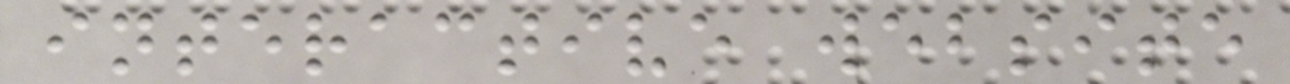interactive website
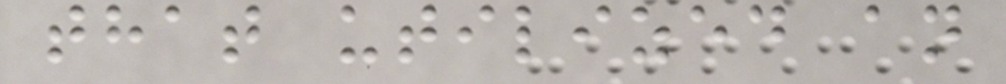that utilized an
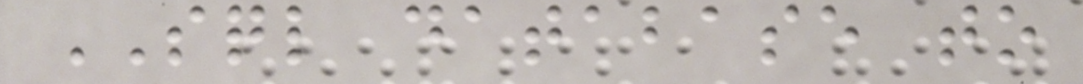SQL database to
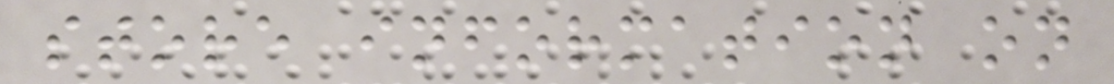store information on
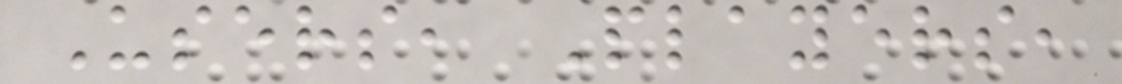Users, Players,
